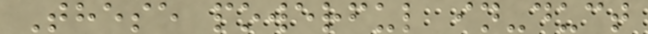These powerful in-duct
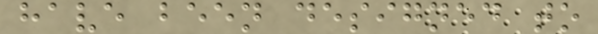have been designed to
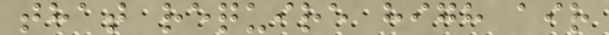that require high air
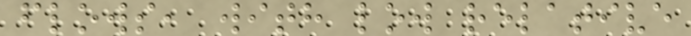flows, with low relative
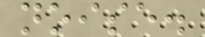noise.
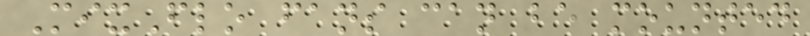MixFlo fans can be mounted
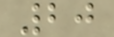20
